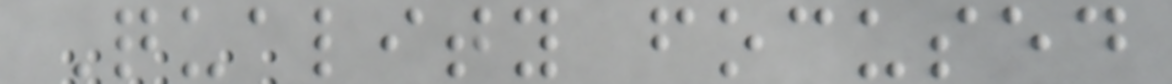Quality focused
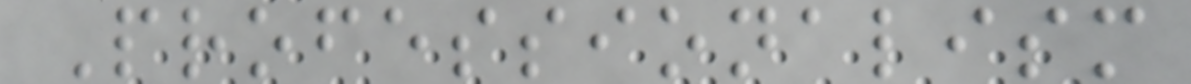Professionalism
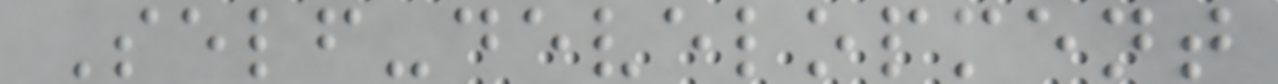Self-development
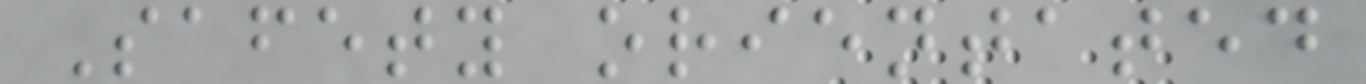Safety orientated
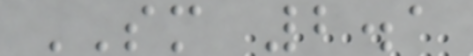SM 2.1
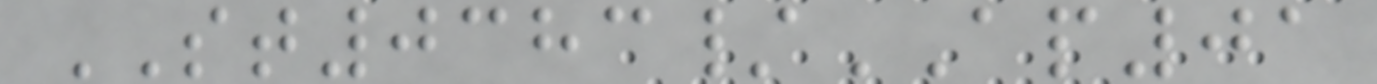ST0383/AP01
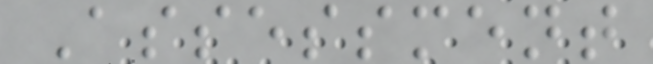Assessment
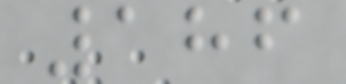186
